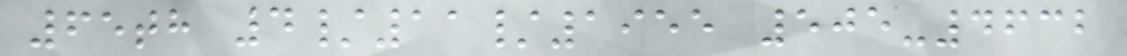65th 4/11/1955 505-4632
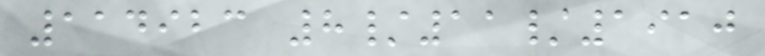114923 8/11/1910
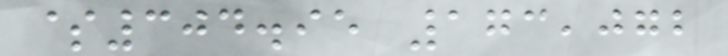$304.95 173,072
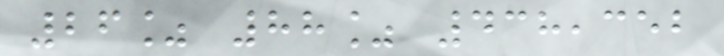26% 88% 438,352
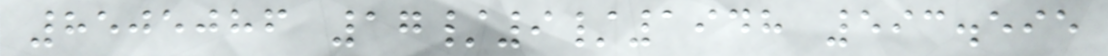8505086 17/9/1948 593.595
